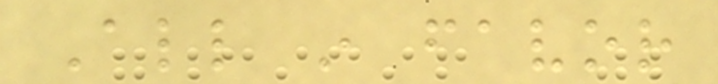All in favor
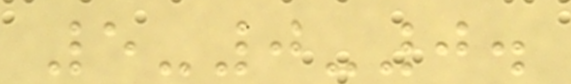5-0-0.
